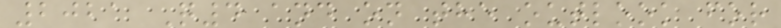2021 Q4 and on the outlook for
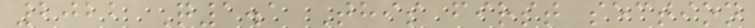2022 Q1.1 This first section
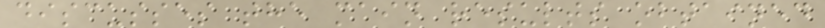discusses the main results obtained
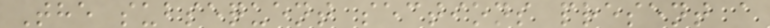The subsequent sections present a
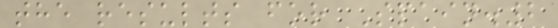the results for Spain.2
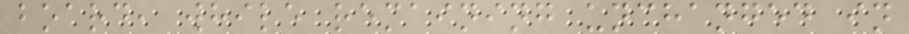board, while remaining unchanged in
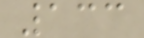133
